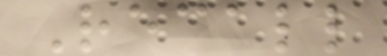Recall
